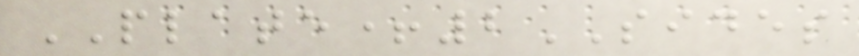PLATE+2SIDES
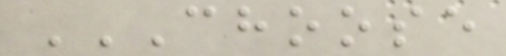CHOOSE
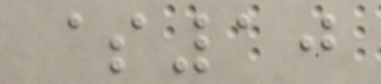$10
